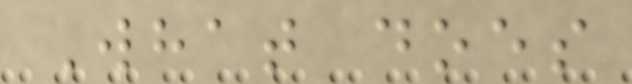What does
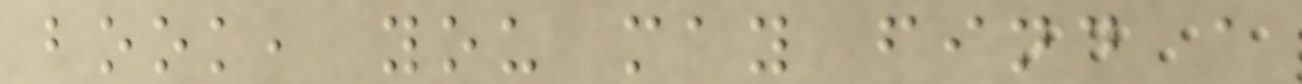book, you may find a
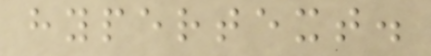hypertext.
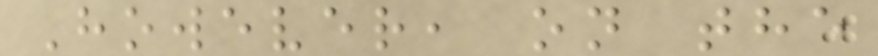However, on the
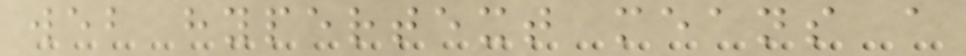web hypertext means a
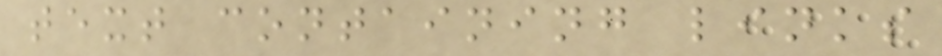text containing links
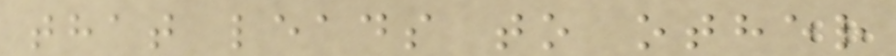that leads to other
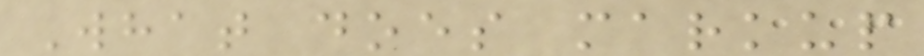What does markup
